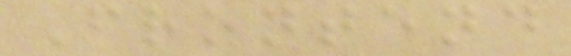Frontend
